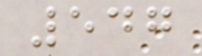547
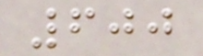600
